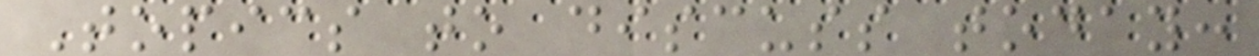Topics to discuss today:
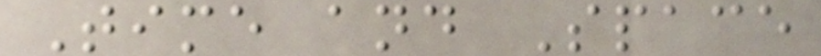Time and Space
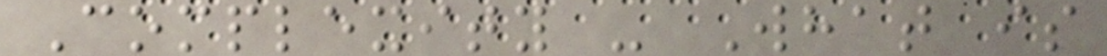Complexity - What is
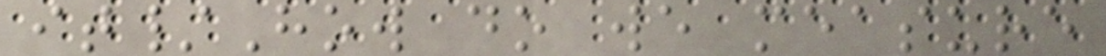it/How do we measure
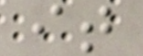it
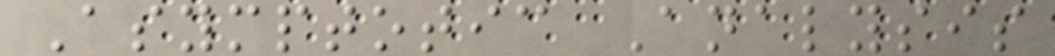Asymptotic Analysis
